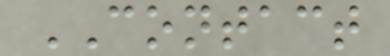CONTACT
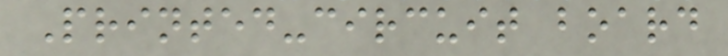Printed-circuit board
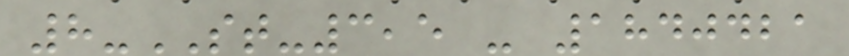8-ST-3,5 - 1840421
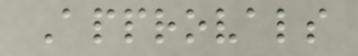Approvals
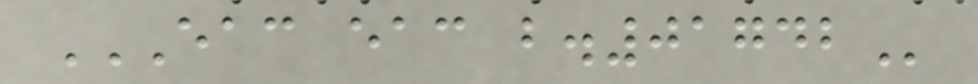EAC EAC B.01742
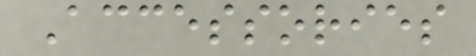Accessories
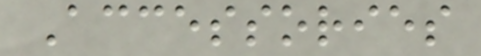Accessories
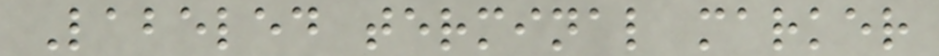Labeled terminal marker
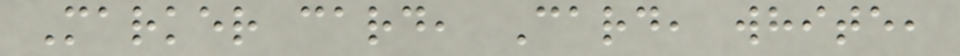Marker card, Card, white,
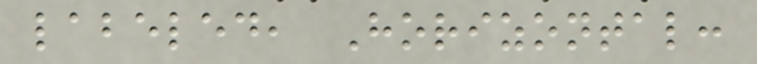labeled, Horizontal:
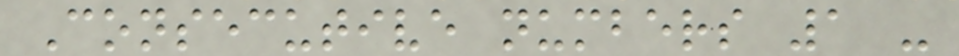Consecutive numbers 1 -
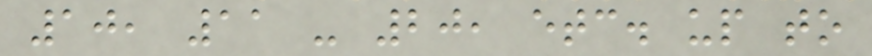10, 11 - 20, etc. up to
